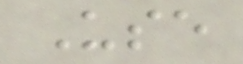Use
